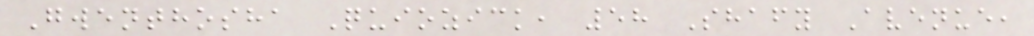Gwenthosha Quiozick, 58 Shafy Avenue,
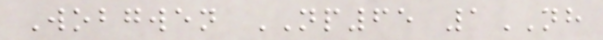Wobgwen NP65 1NH
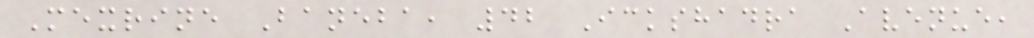Mexrine Baneba, 42 Ickshadra Avenue,
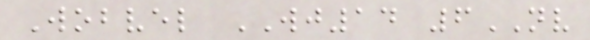Wobvel WJ14 6NV
